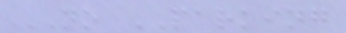NO PARKING
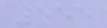555
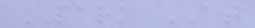PARK AT
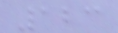123
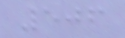506
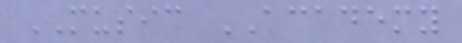MUSIC ACADEMY
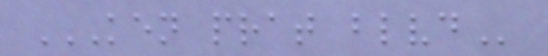KEN PRAT BLVD
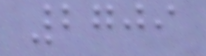2709
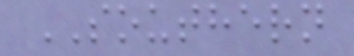SOUTHERN
